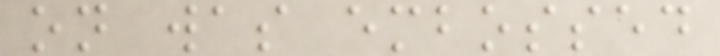on was embossed
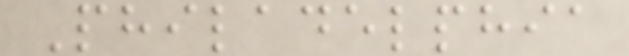Philadelphia
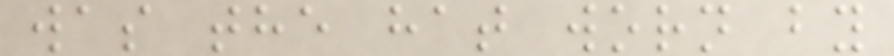was the hat worn by
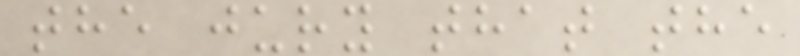the jury that the
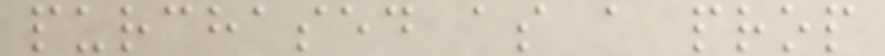purchased as a prop
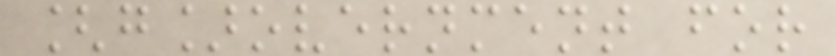[g]overnment for
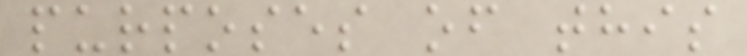purposes of this
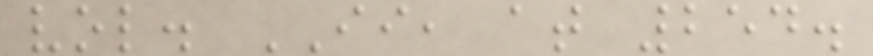vol. II, at 254.
